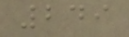249
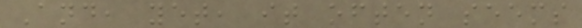And, yet, it often seems
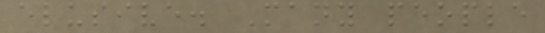elusive. Many people
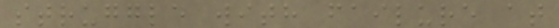struggle with failure at
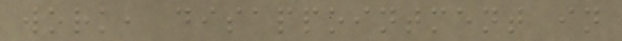work, disappointment in
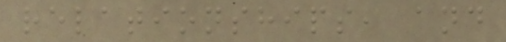relationships, and
